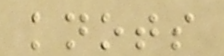knots
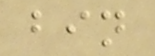bin
